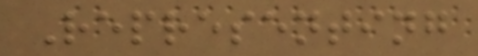Representing
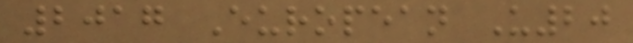2017 European U20
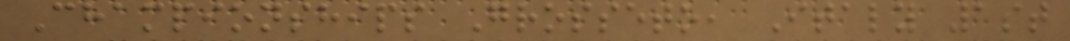Championships Grosseto, Italy 1st
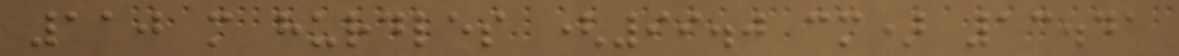110 m hurdles (99.0 cm) 13.41
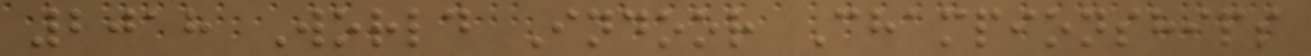2018 World Indoor Championships
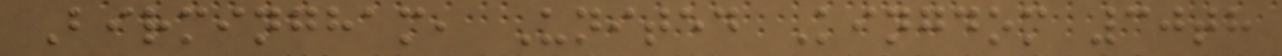Birmingham, United Kingdom 30th
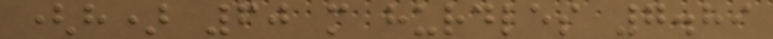(h) 60 m hurdles 7.89
